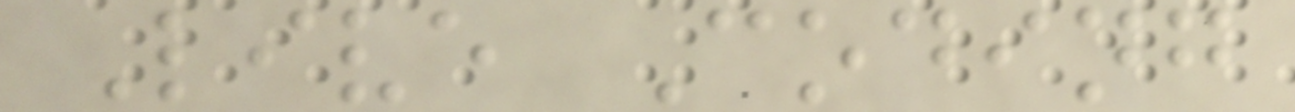Live Coding
